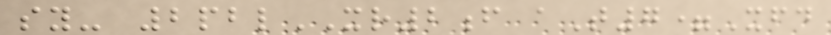sy- 2pblXR2f aT7=Xfd
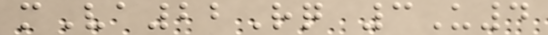mVa22Rq 3U4
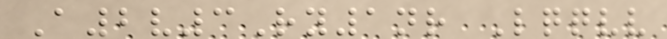A2v3Ry1nr Lqqvv
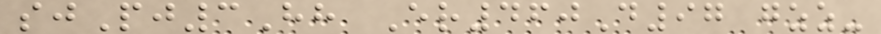sjPj3Hh Er460D97 gzz-
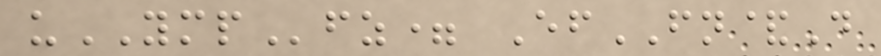uYMPfz= EfFN&D
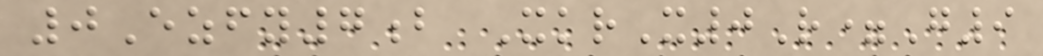0Ezfy7b XkrX0R=G9
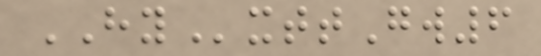HYxttGw6
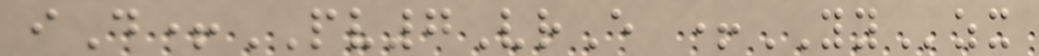iD+PV7VrE +YYzx
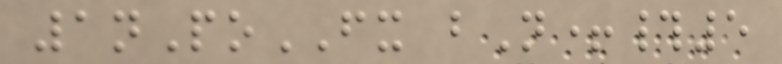1nPoFX bN+#5
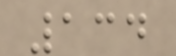134
